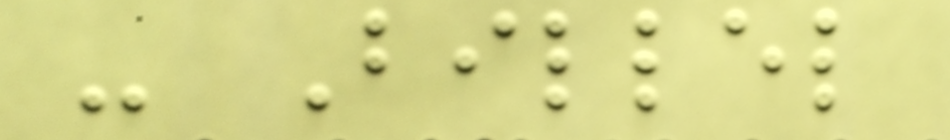- Billel
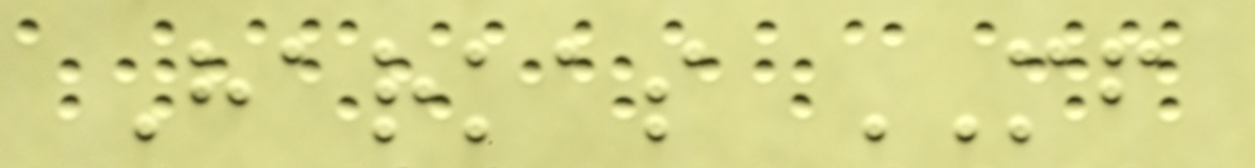Harkas MF
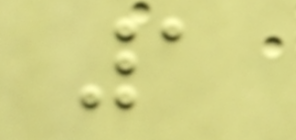1
